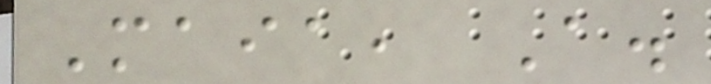Maia, A.
